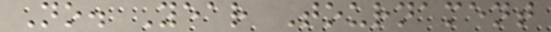No. Year Tournament
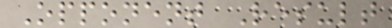Opponent Result
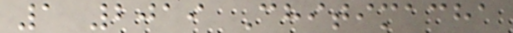1 2019 Chitimacha
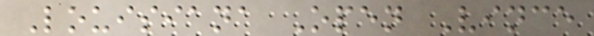Louisiana Open Vince
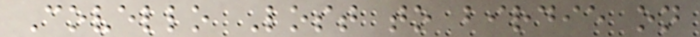Covello Lost to birdie on
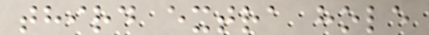third extra hole
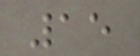15
